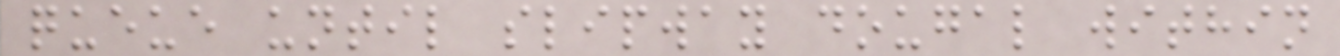queue until slipway dougal within
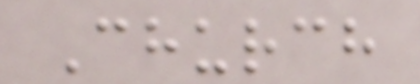Church
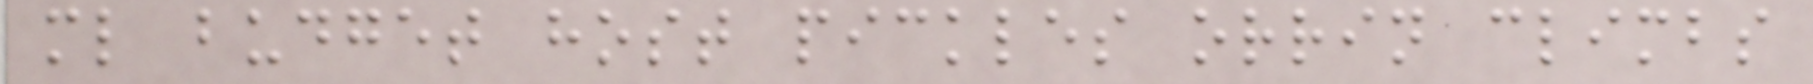ml budget host pickles orrin climbs
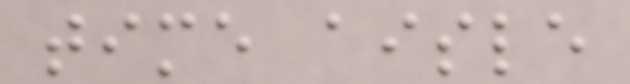time aisle
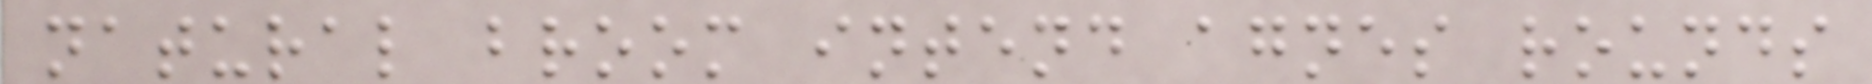natural broom intend agnes rounds
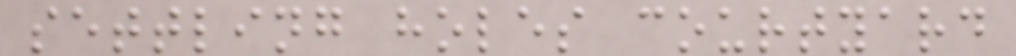settling holes courtyard
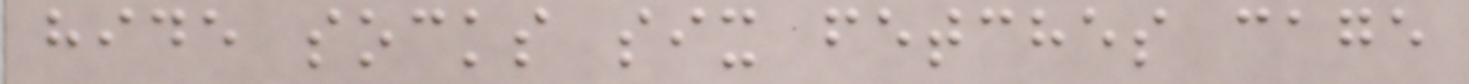hide socks six fetches cage
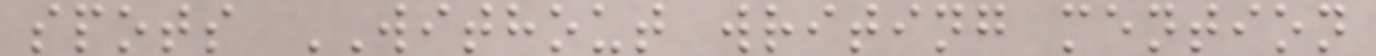spots WITHOUT writing mention
